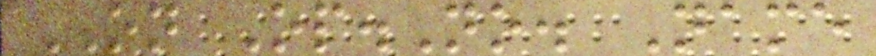ON Op.No. Name
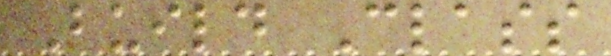Build Class
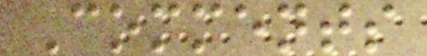Comments
